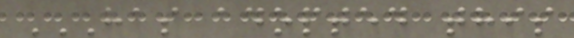HAS ADOPTED THIS
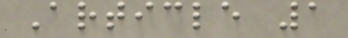Article 1
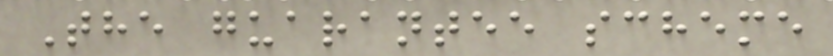The guarantee scheme
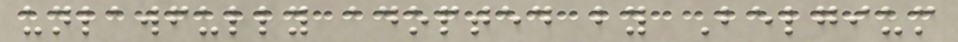unlawfully adopted by Belgium
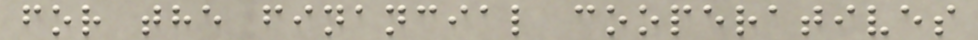for the financial cooperatives
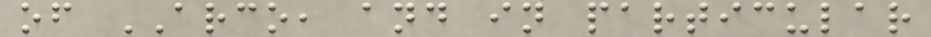of ARCO, and in particular
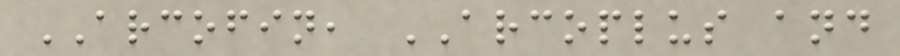ARCOFIN, ARCOPLUS and
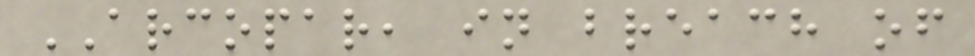ARCOPAR, in breach of
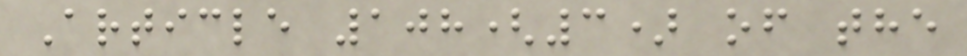Article 108(3) of the
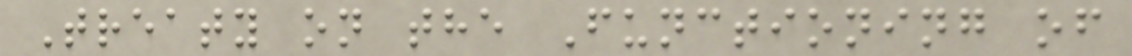Treaty on the Functioning of
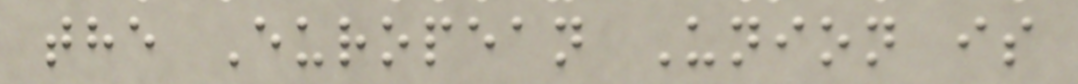the European Union is
